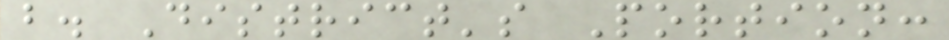b. District's Portion:
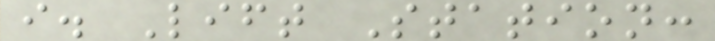i. Lift Station:
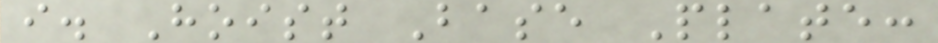i. Hoist Base Plate:
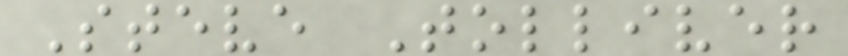Steve Tolliver
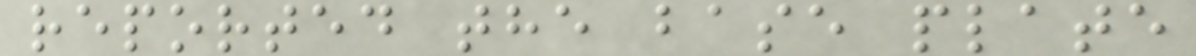reported the base plate
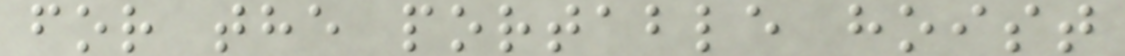for the portable hoist
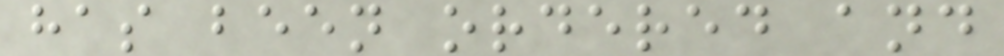has been ordered and
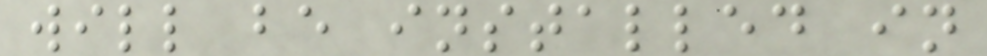will be installed in
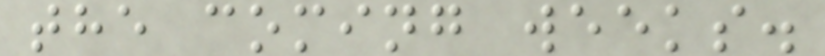the coming weeks.
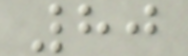80
